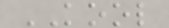KOOL
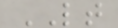LT
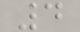4
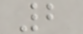2
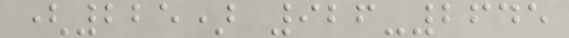(225) 926-2645
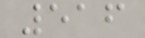516
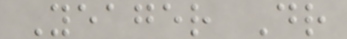Yeager Dr
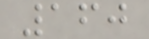160
